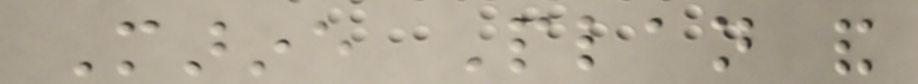Marine Plan and
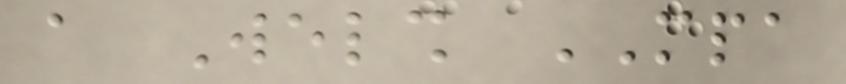a Welsh MPA
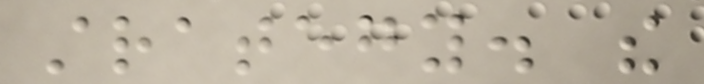strategy. the
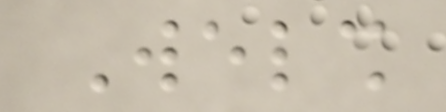Welsh
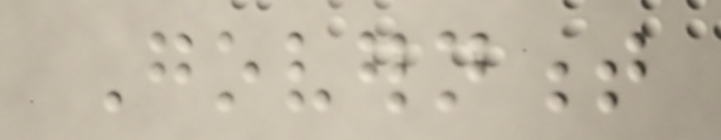Government
